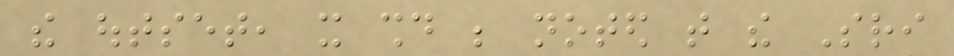the outset, it should be noted that the Sri
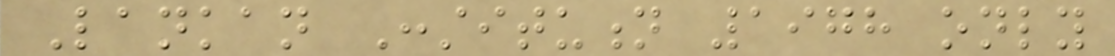Lankan Constitution 1978 only
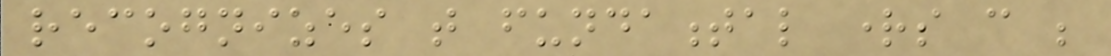recognizes that fundamental rights can be
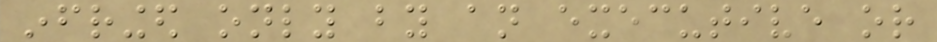infringed only by an executive or
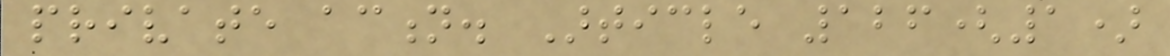private action. Article 126(1)
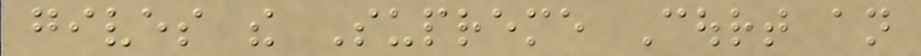gives the Supreme Court an
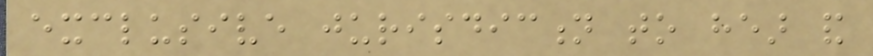exclusive jurisdiction to hear and
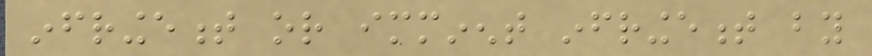infringement or imminent infringement by
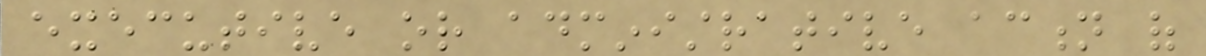executive or administrative action of
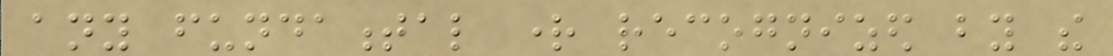any fundamental right recognized by the
